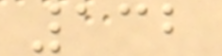132
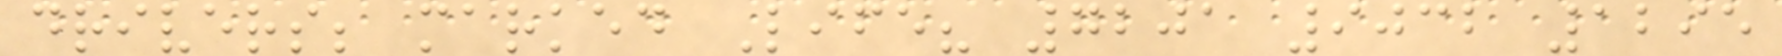drivers; marked Life? 7201 9032 1295
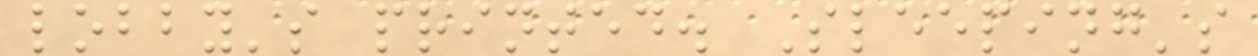lobby's printed. Sleeping's
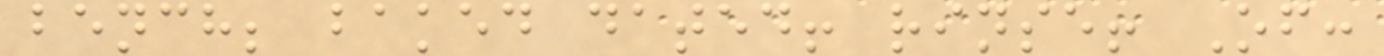bench; baked dated! rinse! Of:
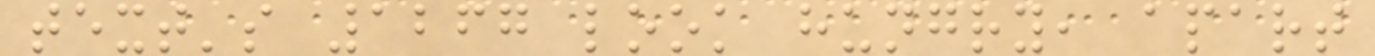text's 1267 look hungry, apart
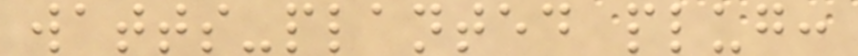watts-planted plug:
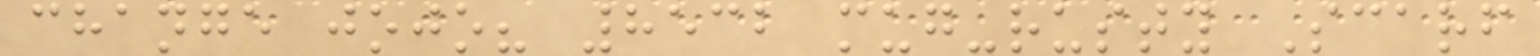change jojo? 8532 mug-rusty Scarf
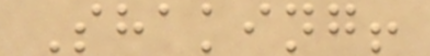Shaking!
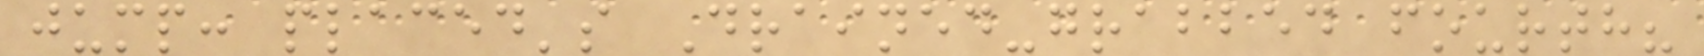jump: placed's Drained-grabbed fourth?
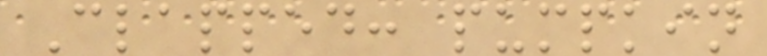Clapped: pumpkin
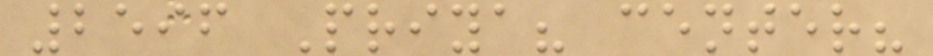2596 Priya? center?
